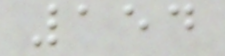154
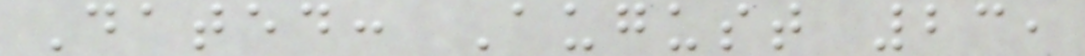Dated: August 23,
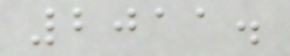2011.
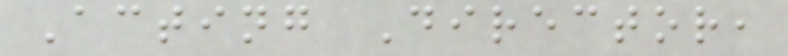Acting Director,
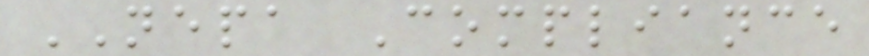NEPA Compliance
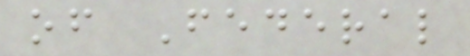of Federal
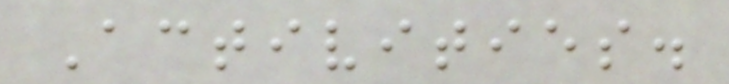Activities.
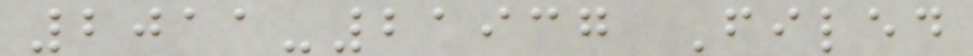2011-21937 Filed
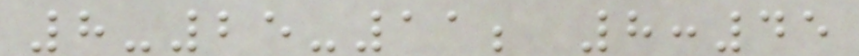8-25-11; 8:45
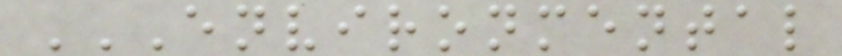ENVIRONMENTAL
